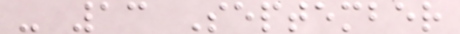- 13 September
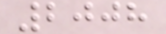2008
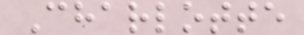Charlotte
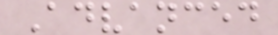Advanced
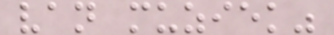van muziek"
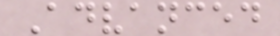Advanced
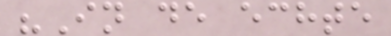"In de echte
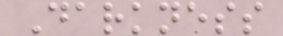Darkness
